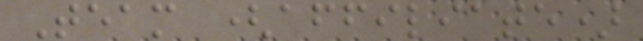Team (affiliate)
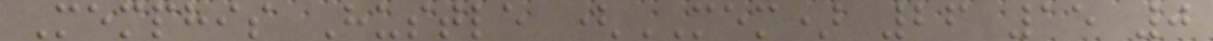Memphis Hustle (MEM) 26 15 0
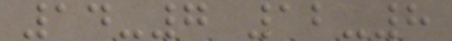14-7 12-8
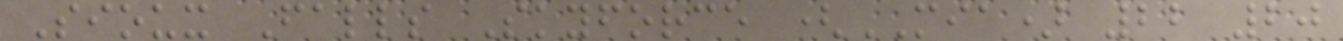Sioux Falls Skyforce (MIA) 22 20
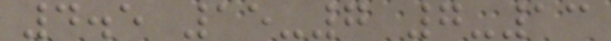4.5 15-7 7-13
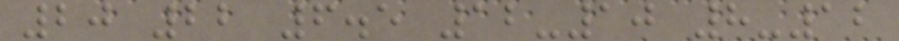20 22 6.5 12-10 8-12
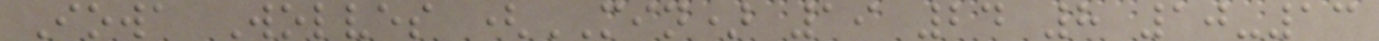Iowa Wolves (MIN) 19 24 8 10-13
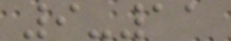9-11
